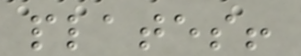plates!
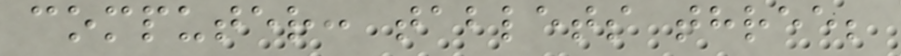computer: tablets three;
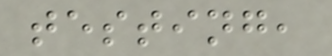testing,
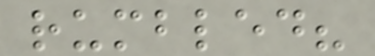rumbled?
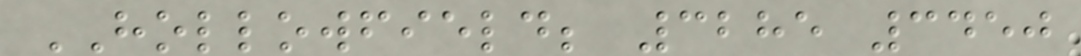HOLLOWFIELD; 3285 3450
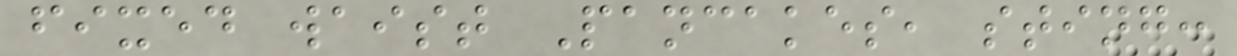fixed waist Pancakes, sting:
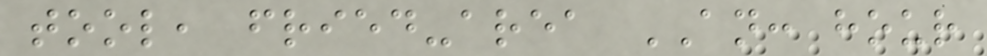tool, fried-area AN: hour
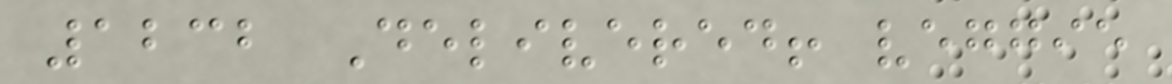1232 Delivered! veggie
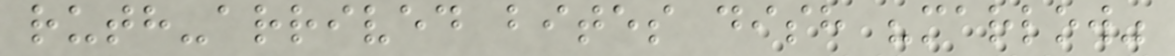ruth-arrived bites dish "marlow"
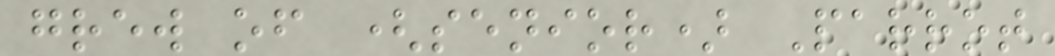grew of (senior) Parrot
